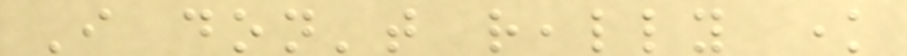I don't really know
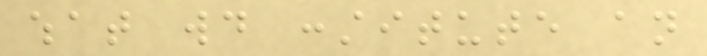what would constitute an
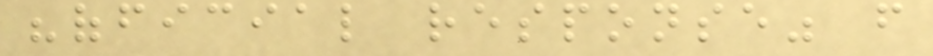"official response" from
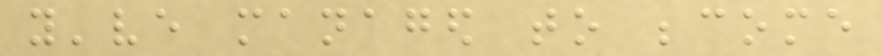you've managed to become
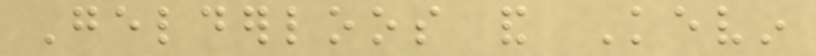Gelderloos and Kevin
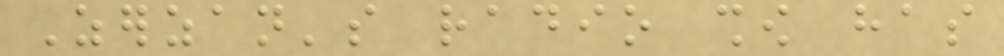Zerzan's radio show has
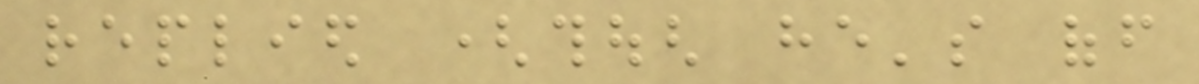replied (though he's off
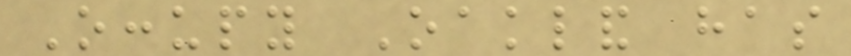Occupy Oakland has
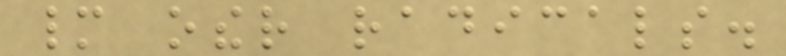many other radicals.
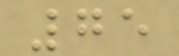75
